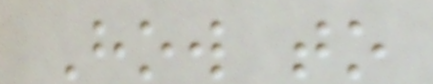How to
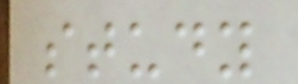study
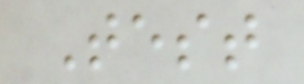Test
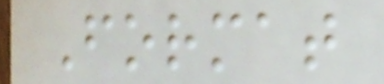Format
